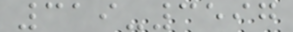319-3597
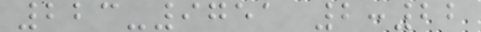223-9751 2:22
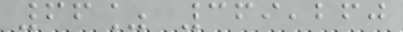66% 369,260
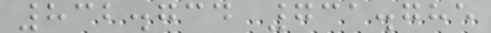832.734 731.785
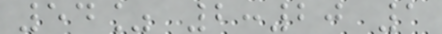54% 2:20 1
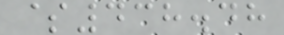$438.48
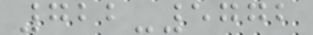722-5772
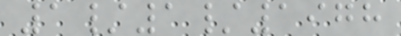1/1/1978
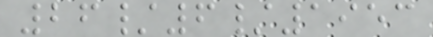26/6/1953
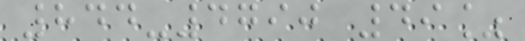844-4790 49%
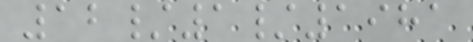12/1/1981
